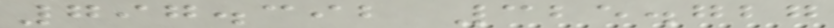797.392 325.727
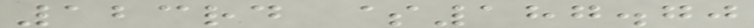123rd $187.70
